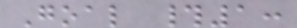Goal #1:
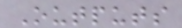Outputs
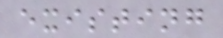existing
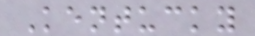Kentucky
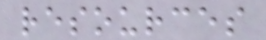resources
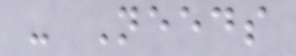- Needs
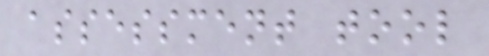assessment tool
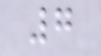7
